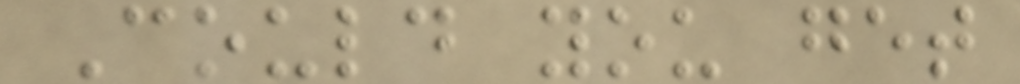Could you get
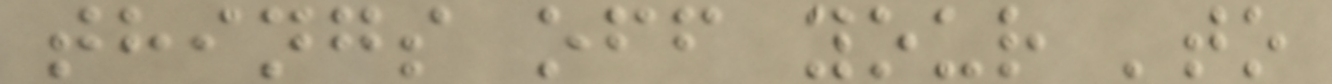things off your 'to
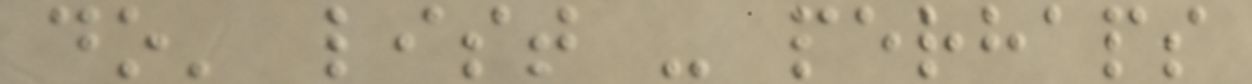do' list - perhaps
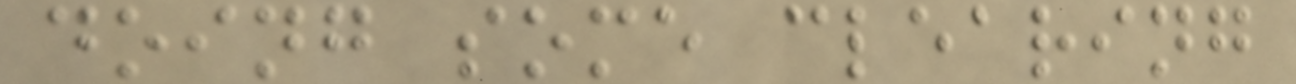doing some clearing
